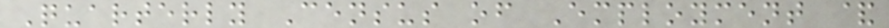Quarterly Census of Employment &
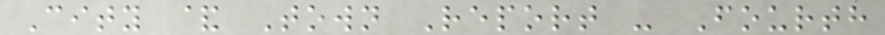City & Town Report - Fourth
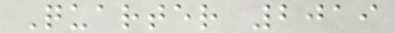Quarter 2019
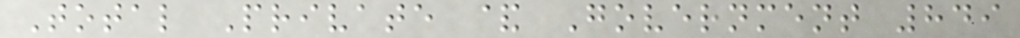Total Private & Government 849
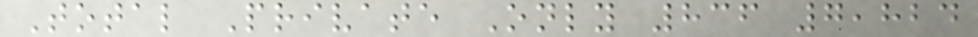Total Private Only 836 7,824
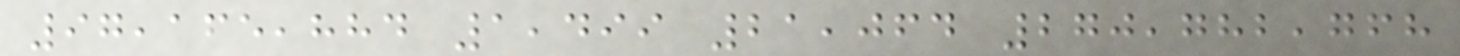97,165,884 1,499 21,064 270,782,768
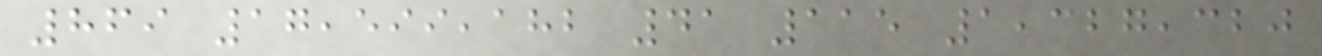869 17,599,182 41 115 1,327,320
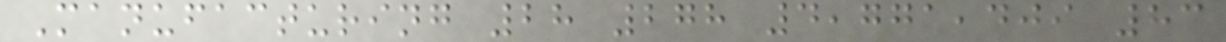Manufacturing 28 278 4,771,409 83
